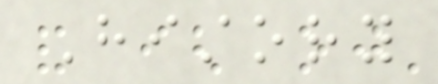History
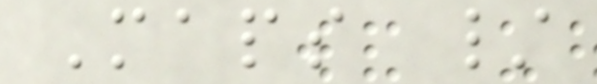Maps /
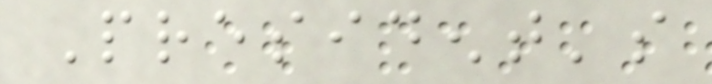President's
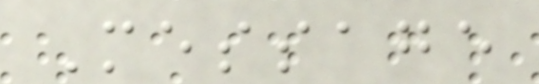Message
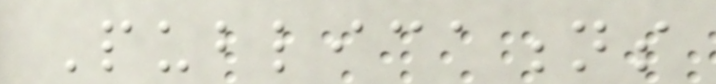Publications
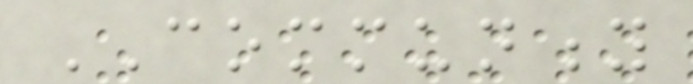COMMUNITY
